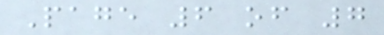Page 6 of 7
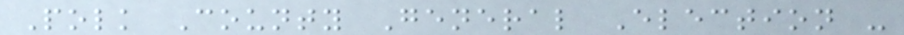Polk County General Election -
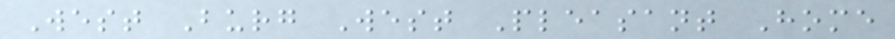West Burg West Pleasant Home
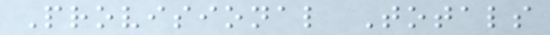Provisional Totals
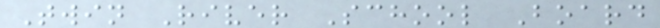Twin River School Board
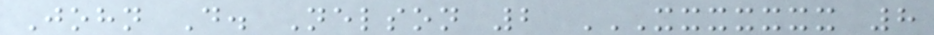John D. Nelson 2 XXXXXXX 8
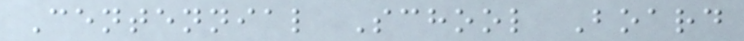Centennial School Board
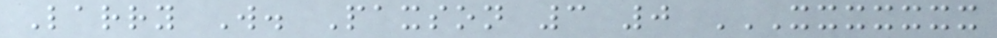Larry W. Paxson 3 0 XXXXXXX
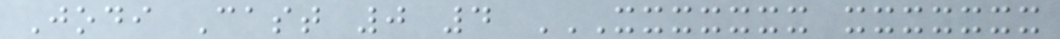Jodi Cast 0 4 XXXXXXX XXXXXXX
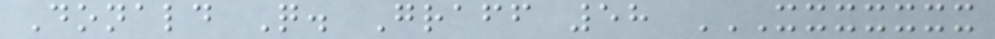Donald Q. Graff 58 XXXXXXX
